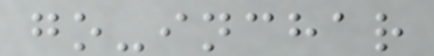go-inchar
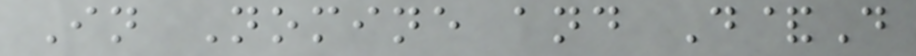In Nomine and D&D
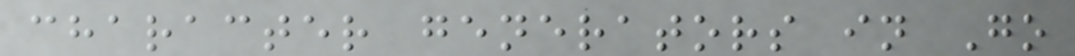character generators in Go
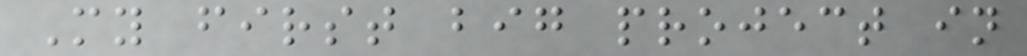My first big project in
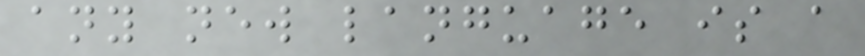any new language is a
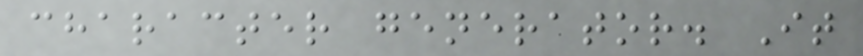character generator. It
